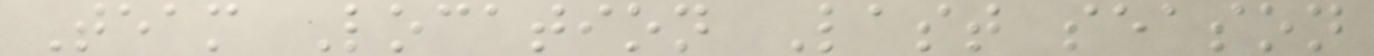Team Location Last season
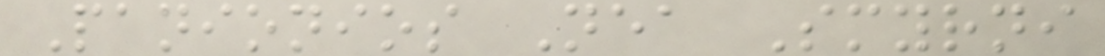Panionios Nea Smyrni
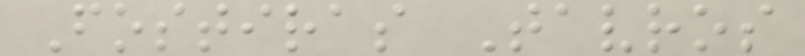Fostiras Tavros
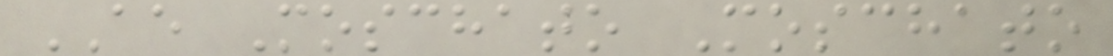AE Moschato Moschato
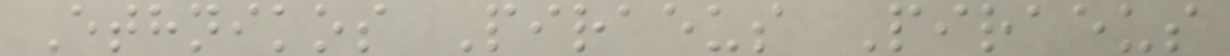Ethnikos Piraeus Piraeus
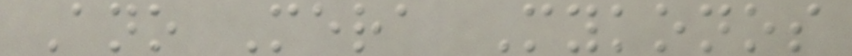Ano Mera Mykonos
